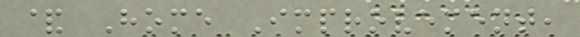& Home Improvement,
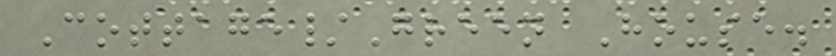Cottage/Green House.
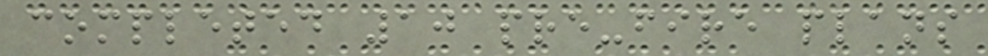completed 10 pre-fire plans
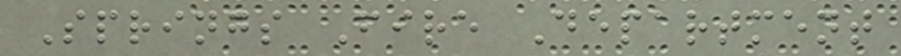Springs Fire Department
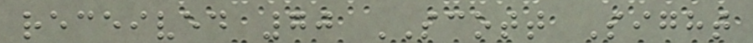received 70 SCOTT Sight
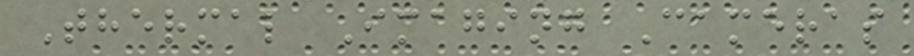Thermal Imaging Cameras
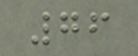76
